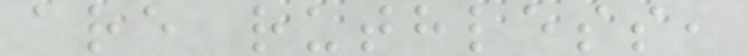are ruthless,
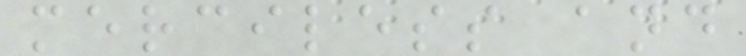merciless and
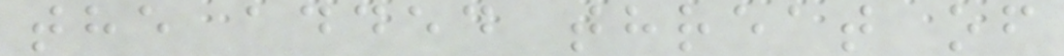the added threat of
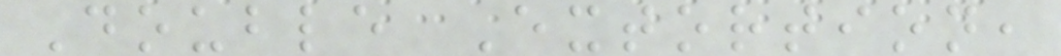Double Extortion,
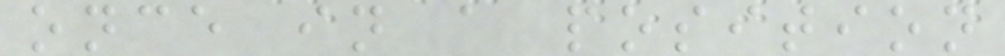once in a position
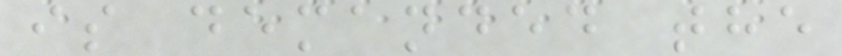is demanded the
